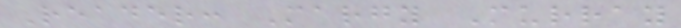Reader: Margy Murray
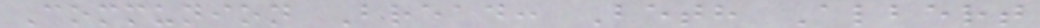Communion Bread: Beth Albert
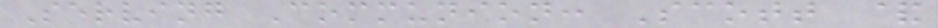Serving Communion: Scott &
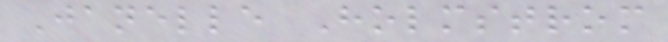Janelle Holmstrom
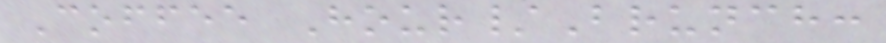Coffee Hour/Brunch:
